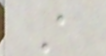A
